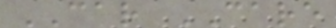CAR CARE
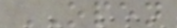OPEN
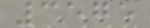3575
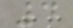4
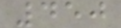450
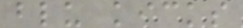blu kicks
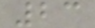23
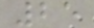25
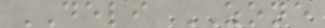DELI ZONE
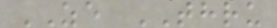ZE THRU
